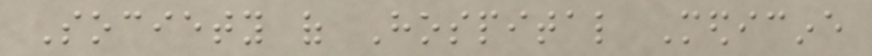Society of Hospital Medicine
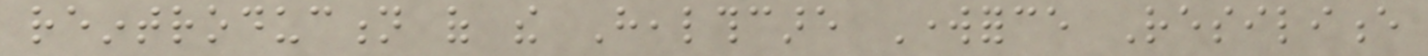reintroduction of the Healthcare Workforce Resilience
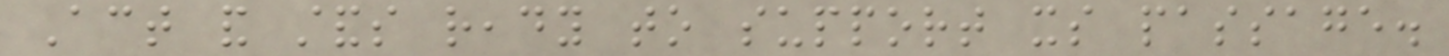Act and stands ready to support its passage.
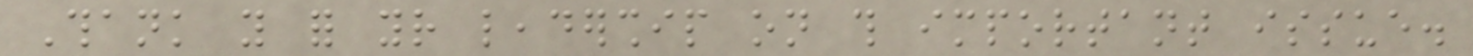Thank you for your leadership on this important issue.
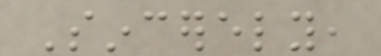Sincerely,
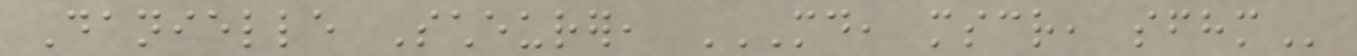Danielle Scheurer, MD, MSCR, SFHM
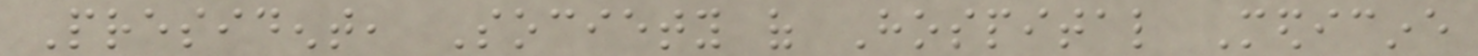President, Society of Hospital Medicine
